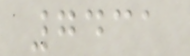7431
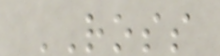ROSS
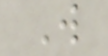W
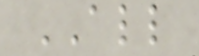ALL
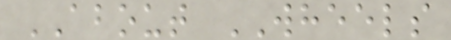ABOUT WHEELS
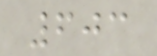603
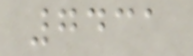7431
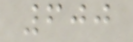600
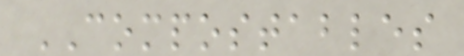COMPOSTABLES
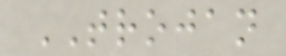TROJAN
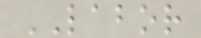LABOR
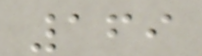169
